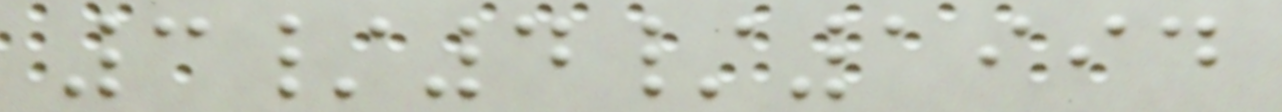3/4/1994
